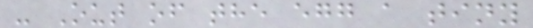- Out of the egg a tiny
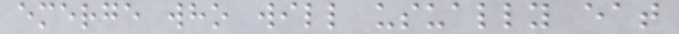emerge who will usually eat
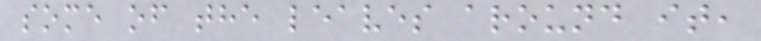some of the leaves around it,
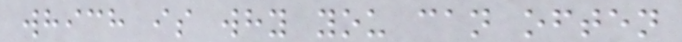which is why you can often
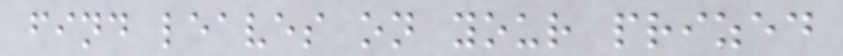find leaves on your prized
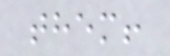them!
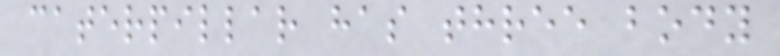caterpillar has three body
